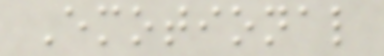Emotional
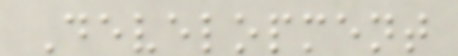Development
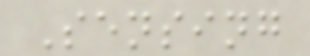Sensing
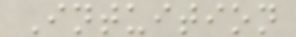Intuition
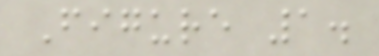Figure 1.
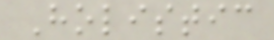Holistic
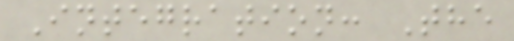Integration: The
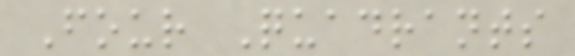Four Quadrants
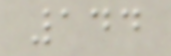144
